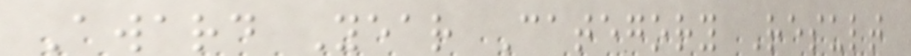Award Year Category Result
